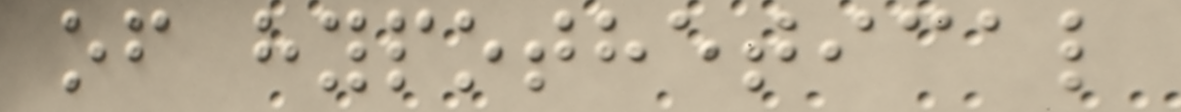of hypothetical
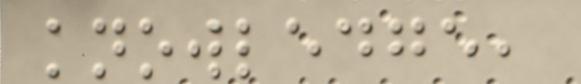knowledge,
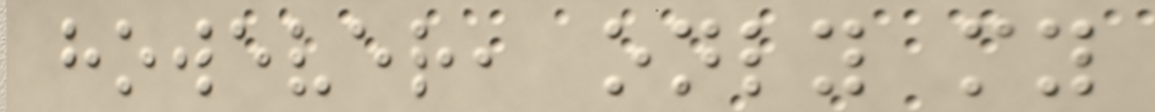however, only my
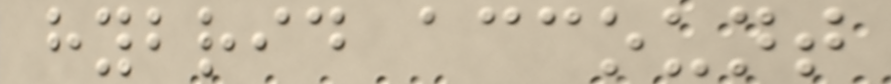hybrid account
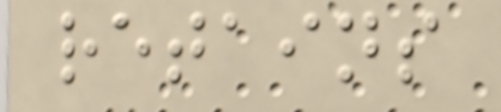retains
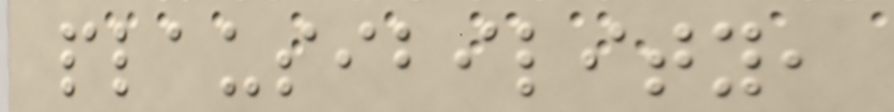plausibility,
